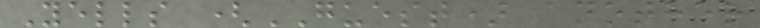Yells (GUEST) another
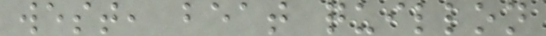west, beat quillon
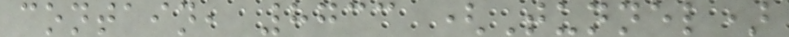contain, 8733 (Tunnel)
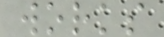works
